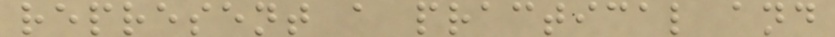represent a practical and
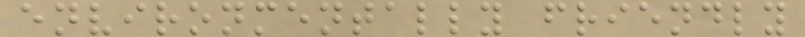environmentally friendly
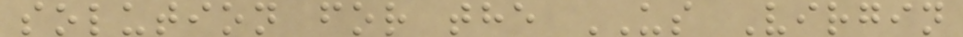solution for the US Virgin
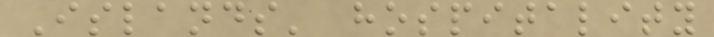Islands' hospitality
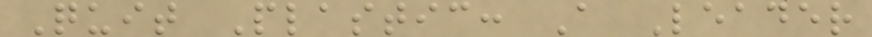Quit Plastic: A Leader
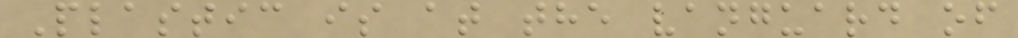Plastic is at the vanguard of
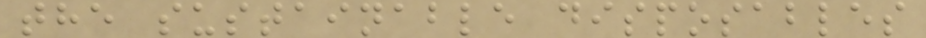the sustainable disposables
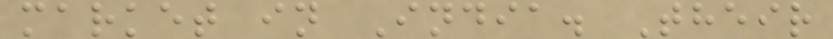market in India. Their
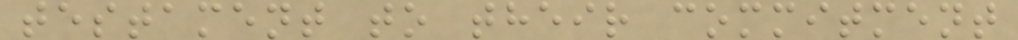testament to their commitment
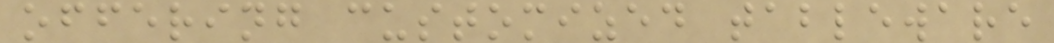offering customized tableware
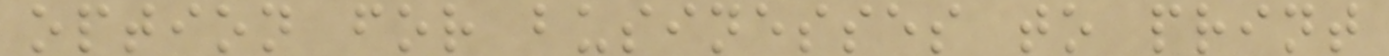option for businesses to print
